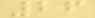26
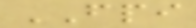FPI
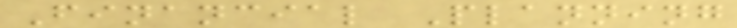Financial Planning
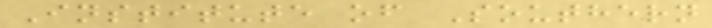Institute of Southern
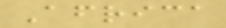Africa
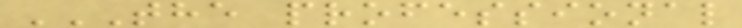THE PROFESSIONAL
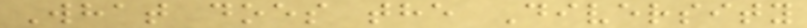What does the Diversity
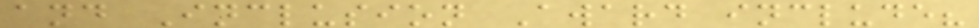and Inclusion Award include?
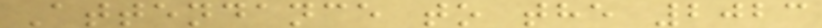Attendance to the 2023
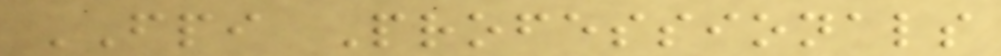FPI Professionals
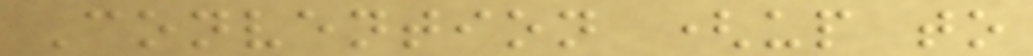Convention (up to
